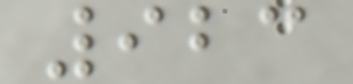923
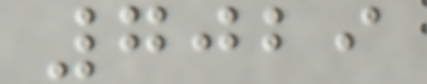7029
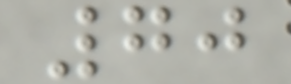70
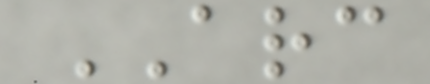ARC
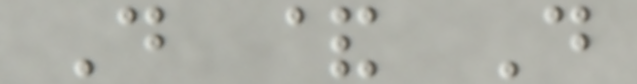D & D
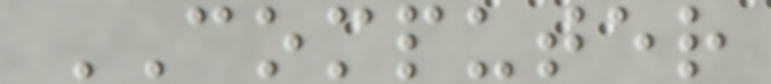COMPUTER
